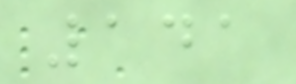141
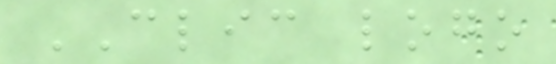CLIC logo
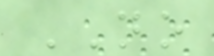NO
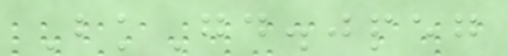BkGd.jpeg
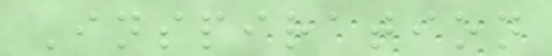Inspiration
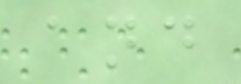and
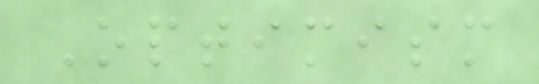Optimism
